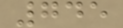745
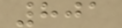801
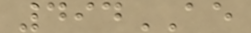494AE
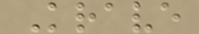Krave
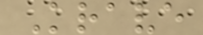Krave
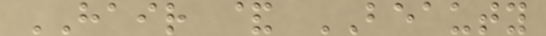HAIR & BEAUTY
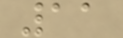11
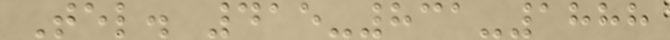Tel. 415-831-1888
